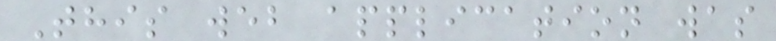This web application was
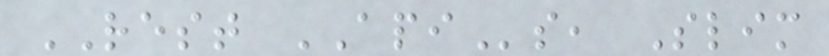REST APIs, Slim
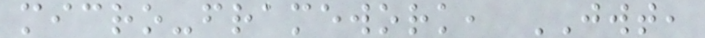micro-framework, JWT,
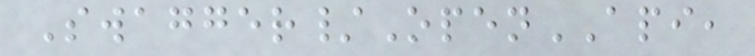Swagger/OpenAPI,
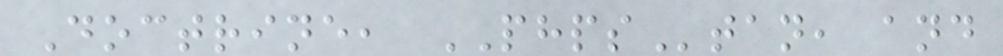Doctrine, PHPStan, and
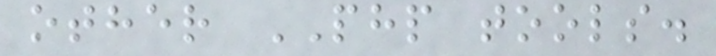other PHP tools.
